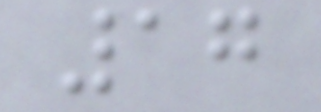17
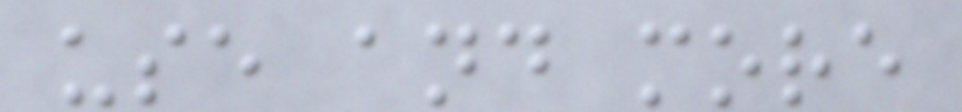use and more
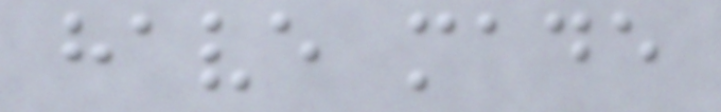have made
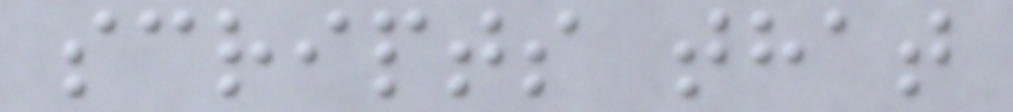scripts that
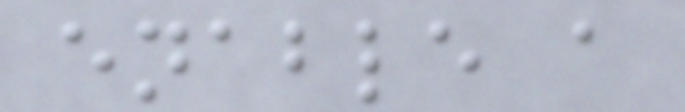enable a
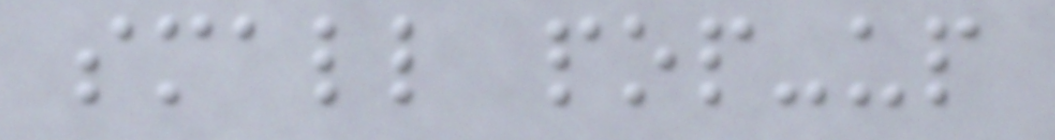small pop-up
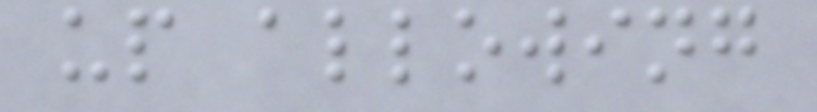up allowing
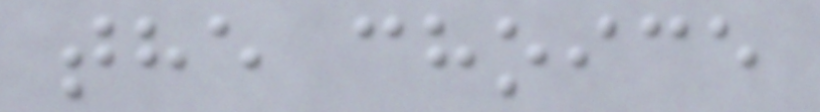the choice
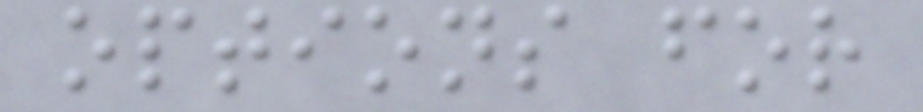options for
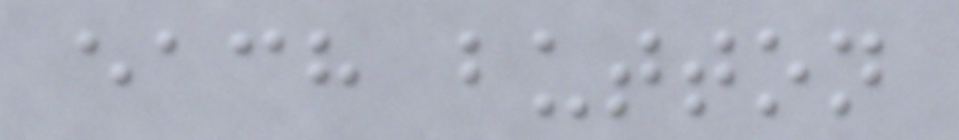each button
